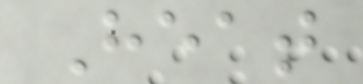Heat
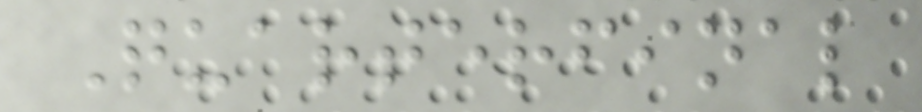Quarterfinal
